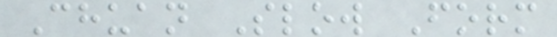Chuan Slow Form
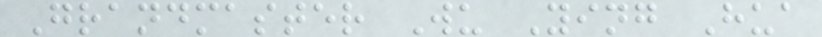Grandmaster Wu Ying Hua
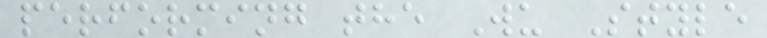performing the Wu Style
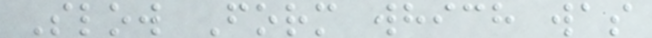Slow Form which was
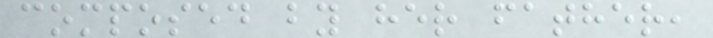composed by her father,
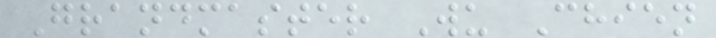Grandmaster Wu Chien
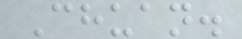Chuan.
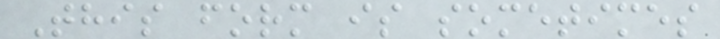This form is sometimes
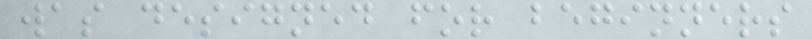was designed for beginners
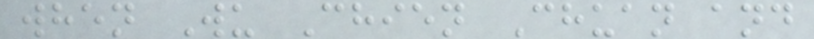when Wu Chien Chuan and
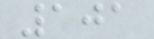101
